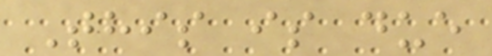This is due
